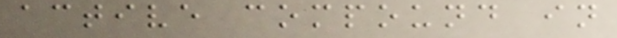active compound in
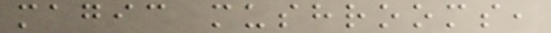magic mushrooms,
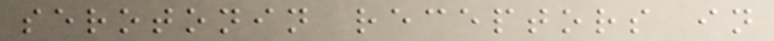serotonin receptors in
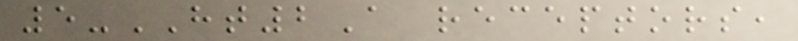5-HT2A receptors,
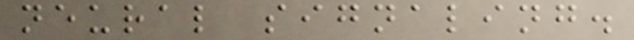neural signaling.
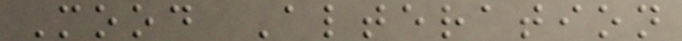Mood Alteration
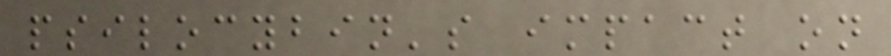psilocybin's impact on
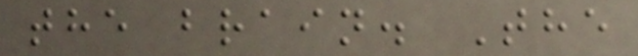the brain. The
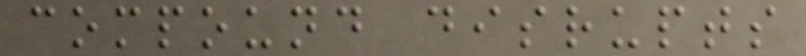compound disrupts
